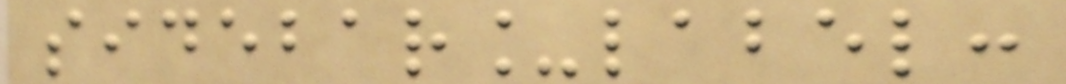sidebar_label:
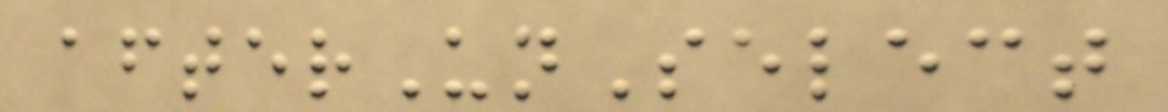afterUnSelect
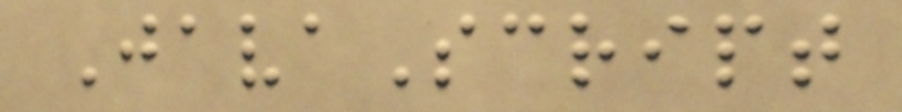JavaScript
